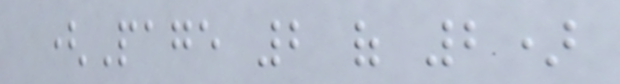(Page 2 of 2)
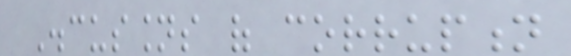Discussions of corruption
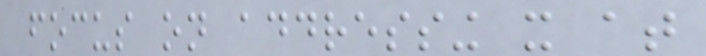focus on addressing it at
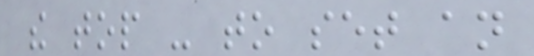the top - to set an
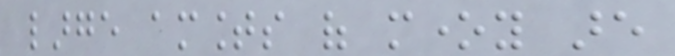large amounts of money are
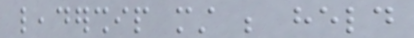leadership must be held
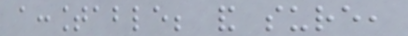accountable; and sure,
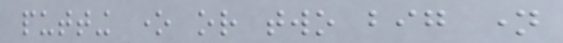putting one or two big name
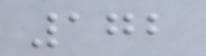172
